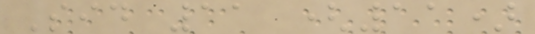Sid 11 (11)
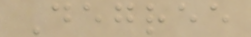Degree
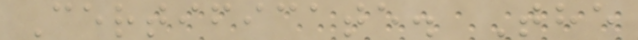Certificate. The
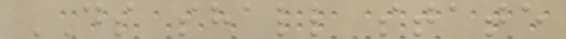DS shall state
